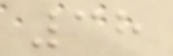38
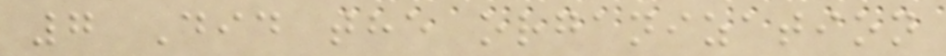7 Did the organization
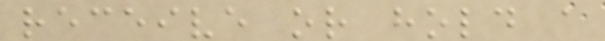receive or hold a
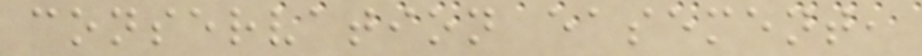conservation easement,
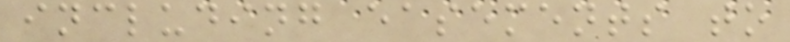including easements to
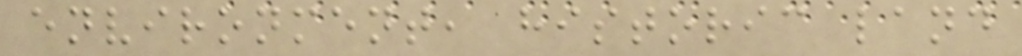environment, historic land
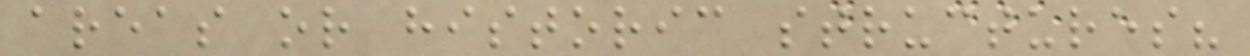areas or historic structures?
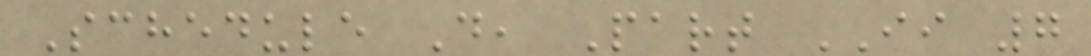Schedule D, Part II 7
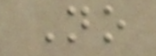No
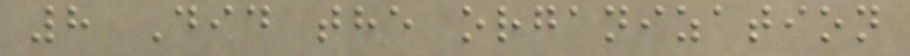8 Did the organization
